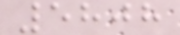5808
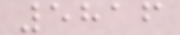5816
